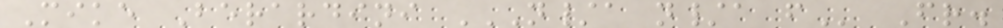Mike Berardini N/A N/A F Fr.
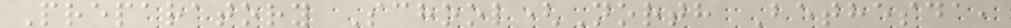Preparatory School(North Bethesda,
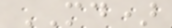MD)
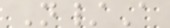N/A
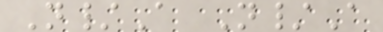N/A N/A
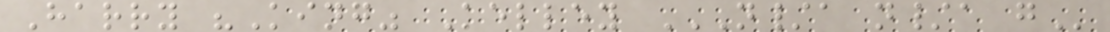Harry "King" Kelley N/A N/A G
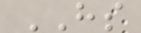HS
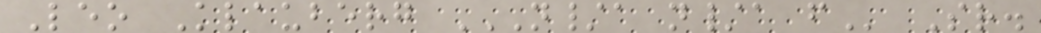Leo Klauberg N/A N/A F Sr.
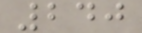240
